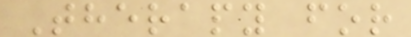Therapy for
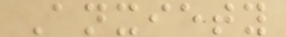Anxiety
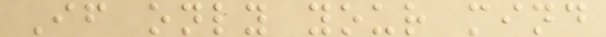If only your mind
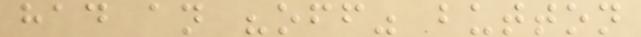had an "off" button
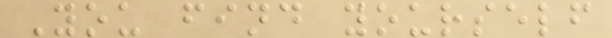You find yourself
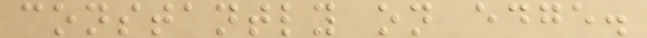constantly on edge.
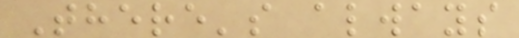There's always
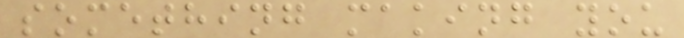something making you
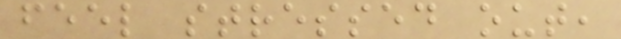feel stressed out,
